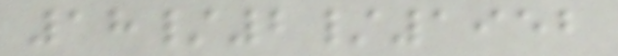18/2/1952
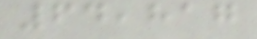64,817
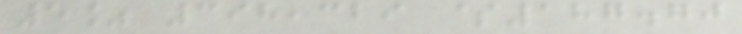5% 398,329 $187.70
